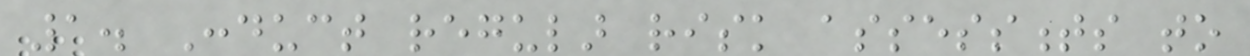1. Conduct regular risk assessments to
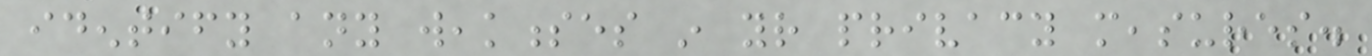identify any weaknesses in your privacy measures.
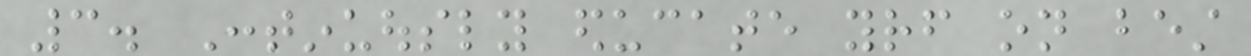3. Continuously educate yourself on best
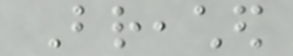Breached
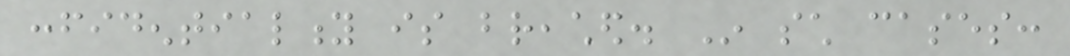confidentiality is breached. In such cases:
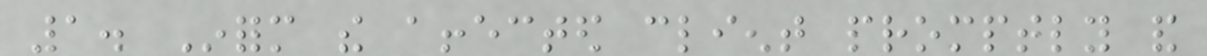1. Inform the affected client promptly and
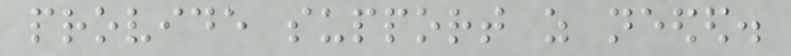provide support as needed.
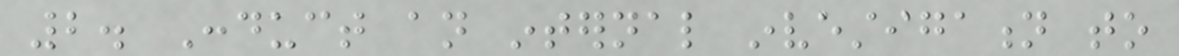2. Conduct an internal investigation to
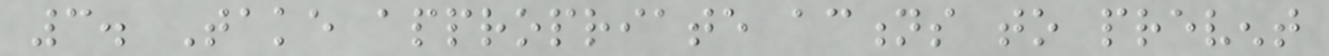3. Take appropriate actions to prevent
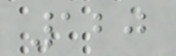120
